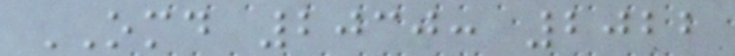OMD 2030: 2022
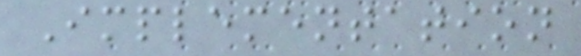Implementation
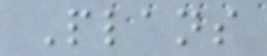Plans
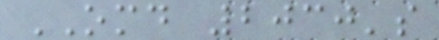OMD 2030's
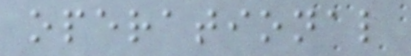operational
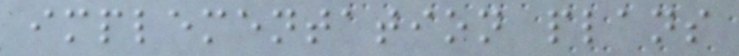implementation plans
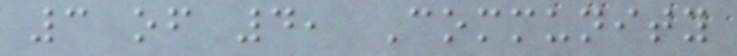3 of 4, Community
